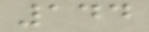144
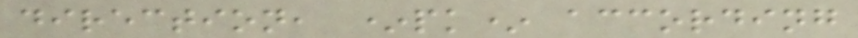direction, *pk* according
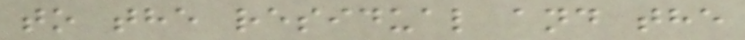to the residual and the
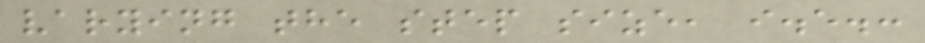varying the step size, i.e.:
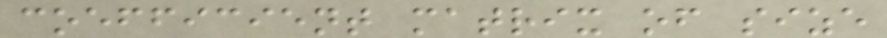coefficient matrix of size
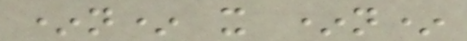*n* x *n*
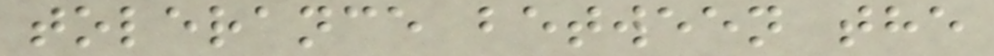tolerance between the
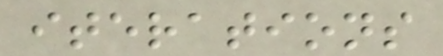iterations
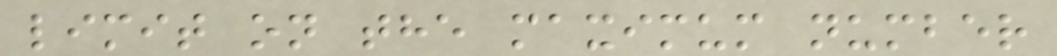limit on the maximum number
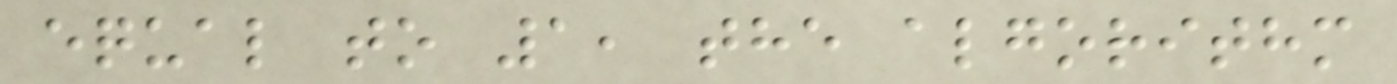equal to 1, the algorithm
